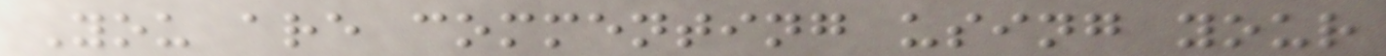You are commenting using your
